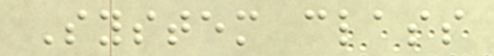System class
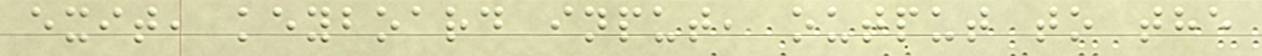exit, keyboard input, output to the
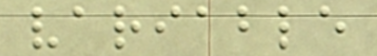variable
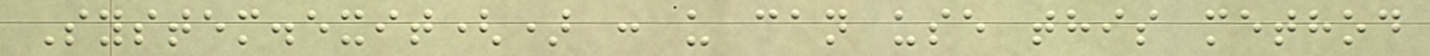System.exit() : u can use this method
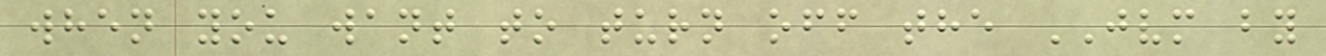when you want to turn off the JVM by
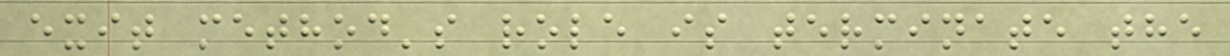exit method's role is terminate the
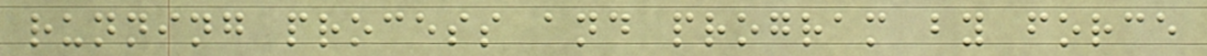running process and program by force
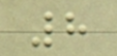8
